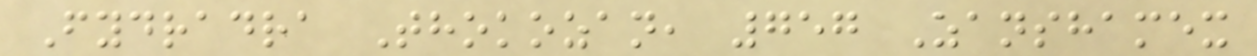Fydradra Thokozan, 757 Zanshamex
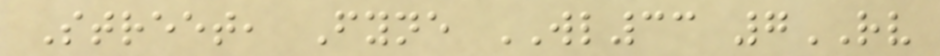Street, Fyne WL33 7RV
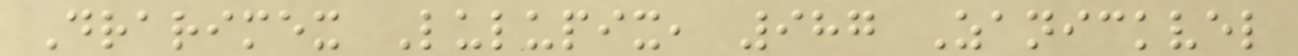Drarimex Lulupix, 987 Zanickvel
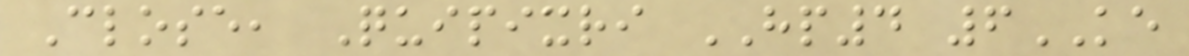Close, Quipixri HP4 6KE
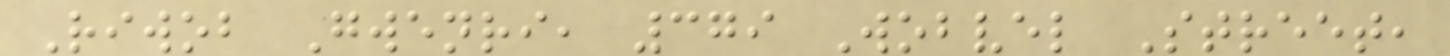Riwob Gwenri, 379 Wobvel Street,
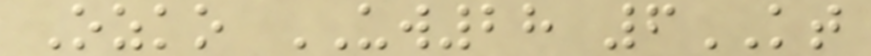Ozko UW28 6KT
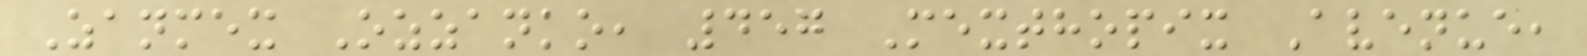Zanmex Ozzanko, 457 Mexthopix Avenue,
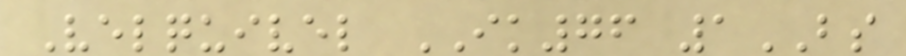Velquivel IK76 1BS
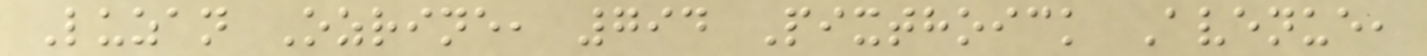Luzan Ozrine, 794 Pixthoick Avenue,
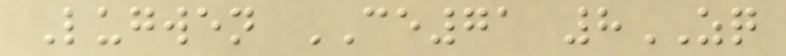Lugwen CE71 8ZQ
